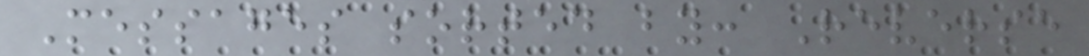Messages sorted by: Reverse
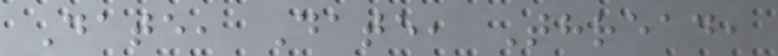Date, Date, Thread,
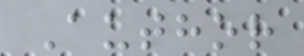Author
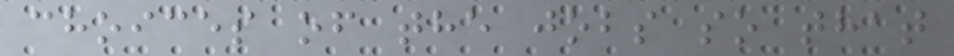choices of the jobs so that
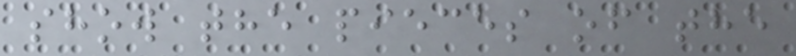show the pieces of the
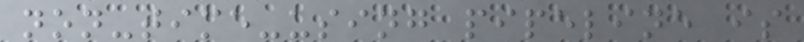non-time-using pipeline is
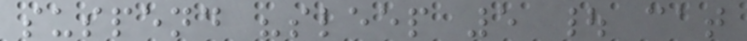suspend "sleep 5 | cat
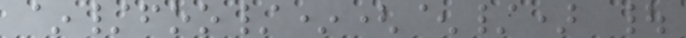~/foo/*(^/) |
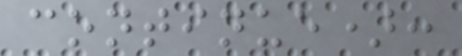continue):
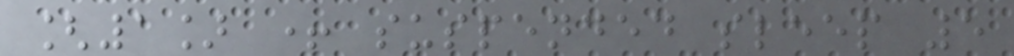[1] + suspended sleep 5
